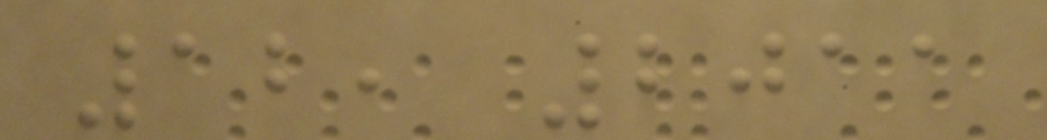12, 2011
